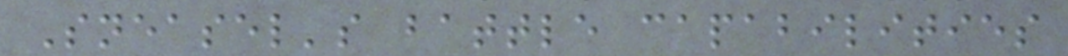Sneasel's battle capabilities
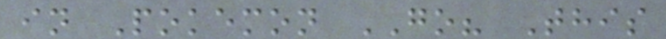in Pokemon GO? This
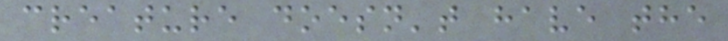creature doesn't have the
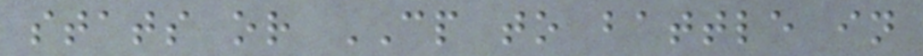stats or CP to battle in
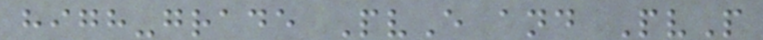high-grade PvE and PvP
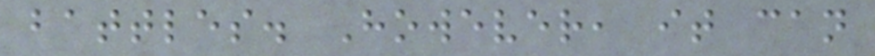battles. However, it can
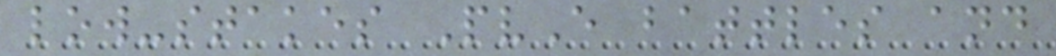low-stakes PvE battles and
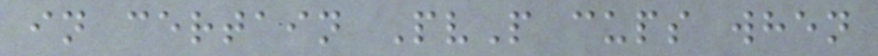in certain PvP cups when
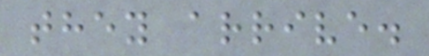they arrive.
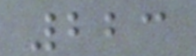223
